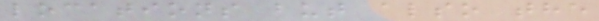locations but also the
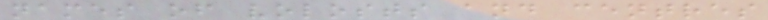names of volosts and centres
